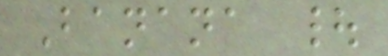Banana |
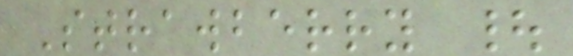Strawberry |
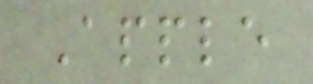Apple
